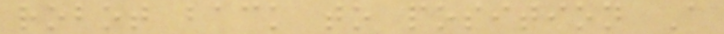robot back to position A
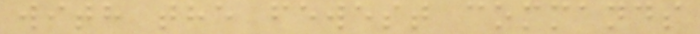with the fewest commands
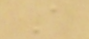A
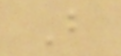B
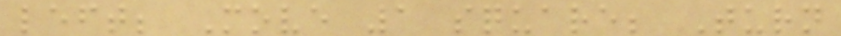left; Move 1 square; Turn
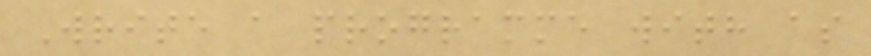Write a programme with as
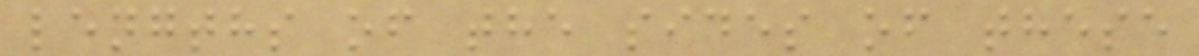lengths of the sides of these
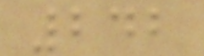242
